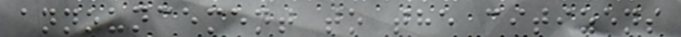announcement to the citizens
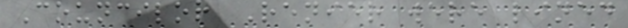Councilor Renier were lined
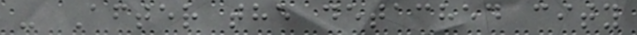- After the detached city
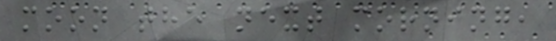moon the next morning,
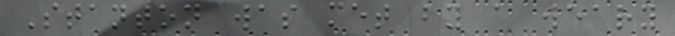Stanton was met by a weary
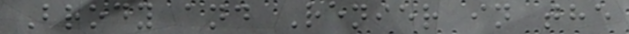Brody and Renier in the
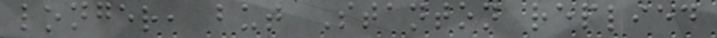longer, but Stanton replied
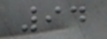94
